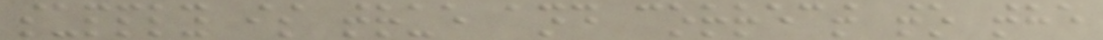supply is true and correct to the
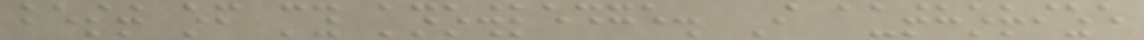best of my knowledge. I authorize
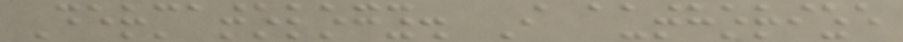Dermatology. I authorize
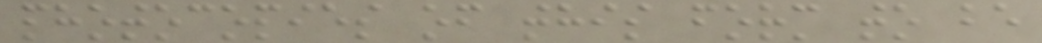photocopies of this form to be
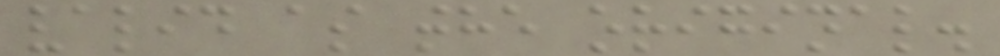valid as the original.
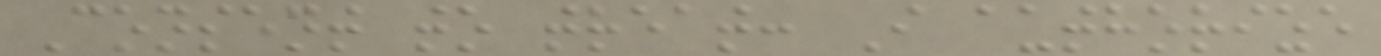Consent to treat: I authorize
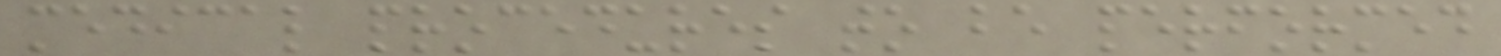medical procedures to be performed
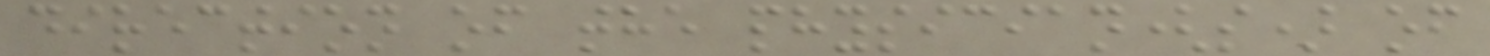direction of the physician(s) of
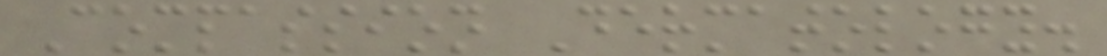Compassion Dermatology.
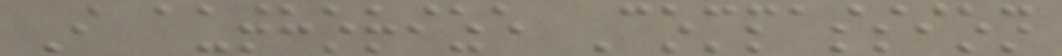I authorize Compassion
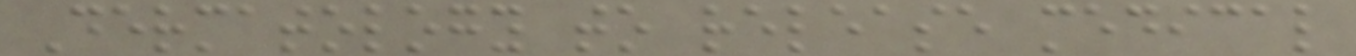Dermatology to release medical
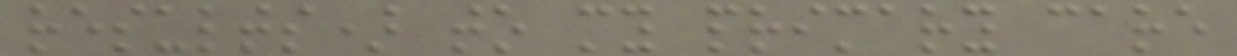results) to my primary care
